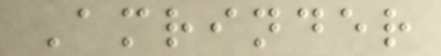Amrinder
